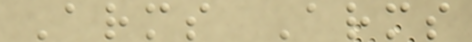Arms Arms
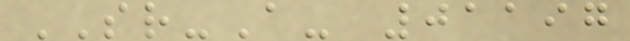SR-A- 01197
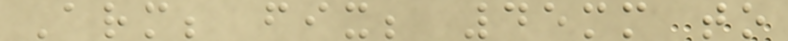Arm; fix; 45mm to
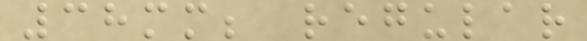38mm; regular
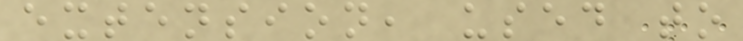extension, used to
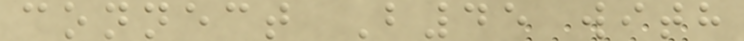connect B45 with
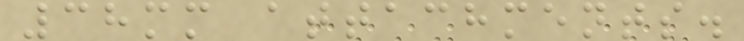38mm attachments.
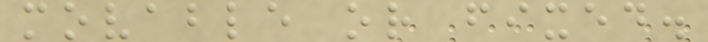movable or fixed.
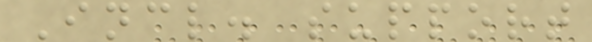Incl. support
